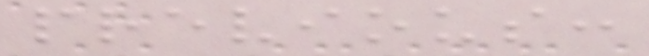previous:
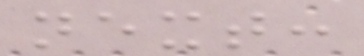next:
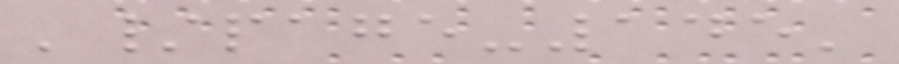'/page-145'
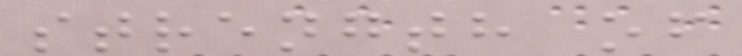strength of
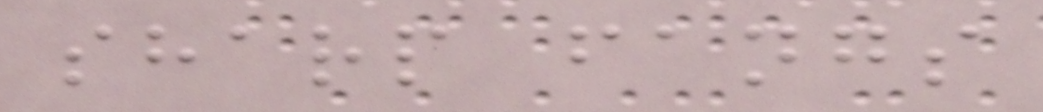sharp fangs
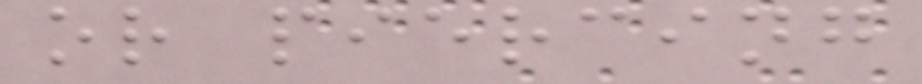or piercing
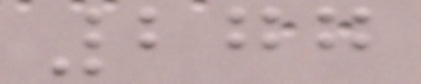277
